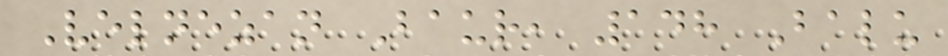Velnezan Baur, 148 Balu
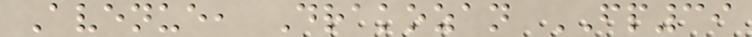Avenue, Drakozan FP39
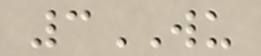3WU
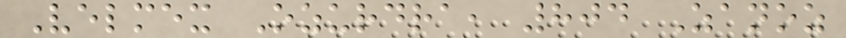Velmex Ozurdra, 804 Zanoz
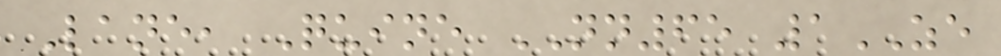Lane, Quine NN65 1ZE
